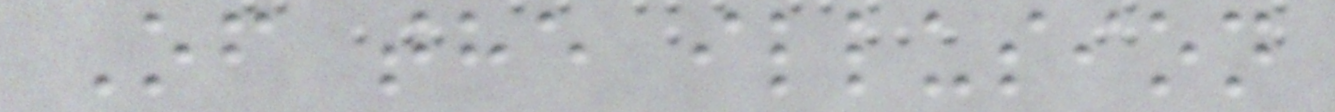Of the illusion
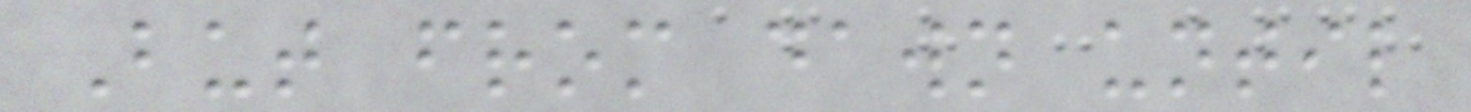But from dawn until
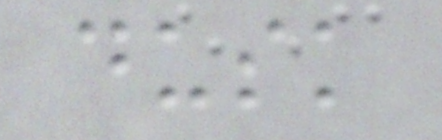dusk
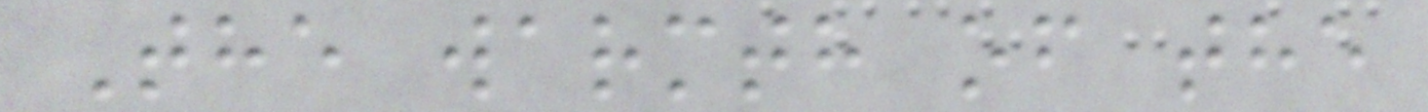The warmth of the
